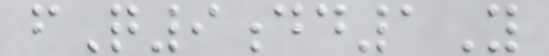fQ9dd1Y
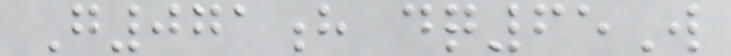G071h dq65W
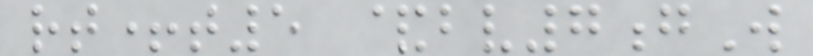rt+t5 &bv7gW
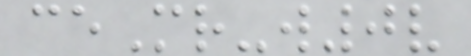ceMr-w0v
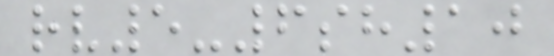rv5-6sh10
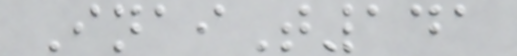InaiT141
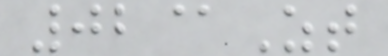02@Zt
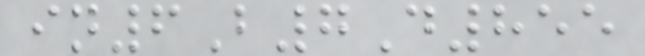in6B7D855
